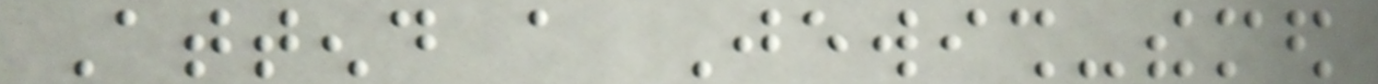Attend a Jewish-themed
